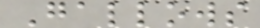Gallows
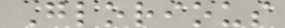Glorious
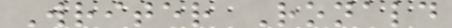Writer Ronald
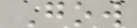Gow
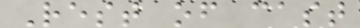Rest of cast
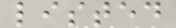listed
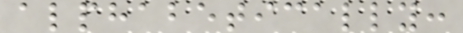alphabetically:
